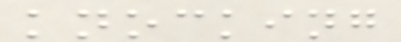knocking
